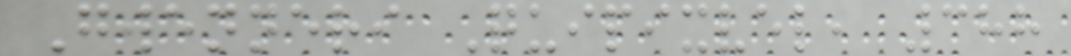Gwenneri Quipixvel, 388
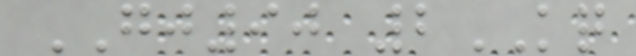GJ90 2KQ
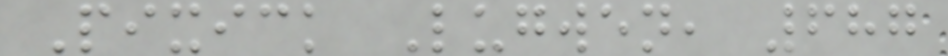Pixick Lugwen, 687
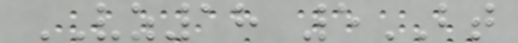VZ18 5BT
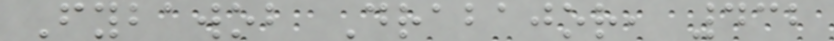Fybawob Drabajor, 432
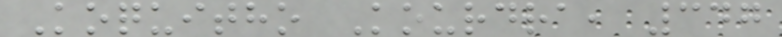Koquitho Kourdra, 347
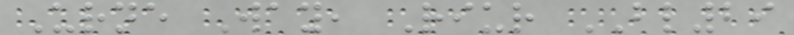Urne Way, Riur BL29
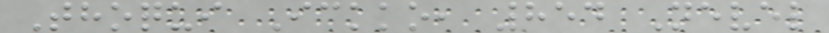Thoqui Ickko, 854 Nevel
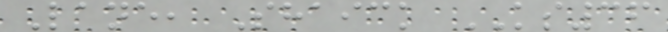Lane, Shaick KS36
